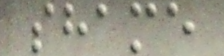shame
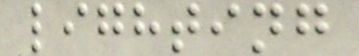lighting
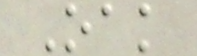Oak
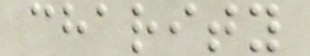charity
